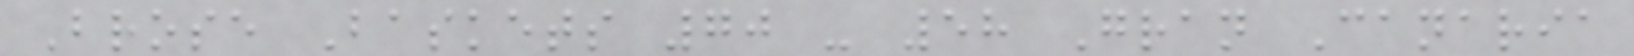Brose Baskets 70 - 58 Gran Canaria
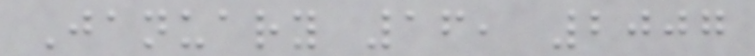January 16, 2007
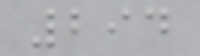294
